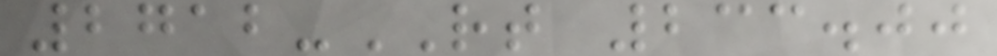2712-RT 233.00
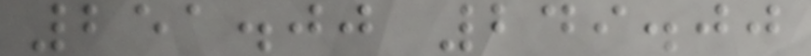251.00 249.00
